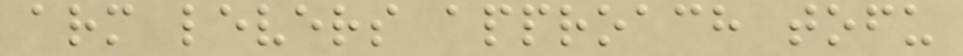arm levers approach tofu
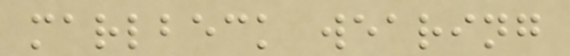marlbeck wearing
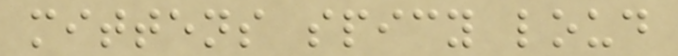mittens spicy loud
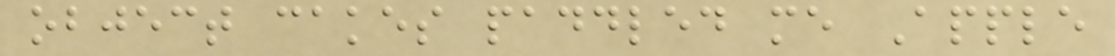object cakes paddled me Apple
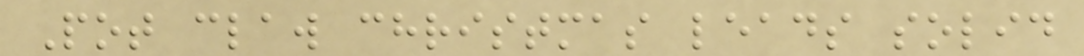Pot claw christmas leads solid
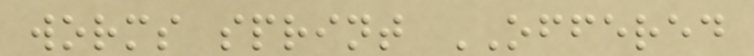worms sprint OFFERED
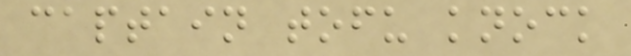captain tofu knock
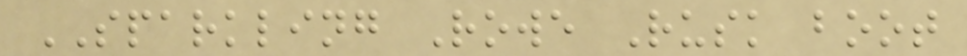SPARKLING Rowe Rusk boot
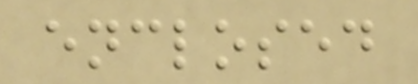enclosed
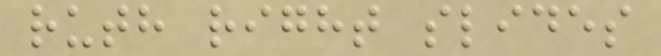ruth right slides
